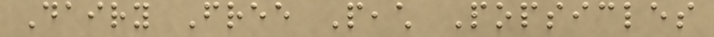Dairy Free Peach Popsicles
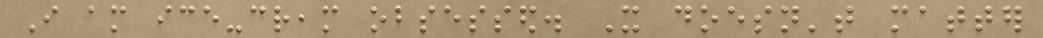I am ice-cream obsessed. It doesn't matter
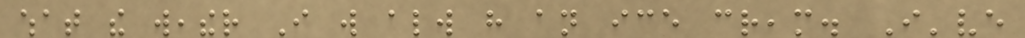what the weather I will always have an ice cream. I've
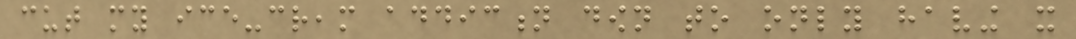cut my ice-cream addiction down to only having it
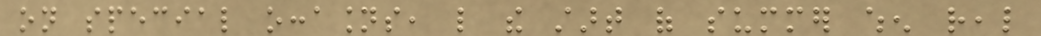on special occasions, like the start of summer when real
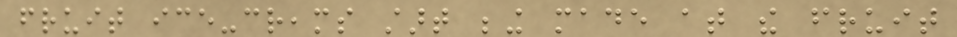fruit ice-creams start being made at the fruit
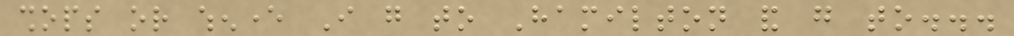shops or whenever I go to Hamilton and go to...
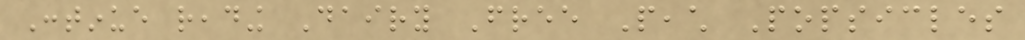Continue reading Dairy Free Peach Popsicles
